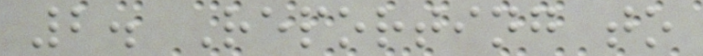2. Reporting to
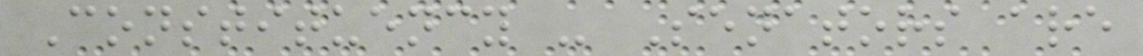Constituency - Senators are
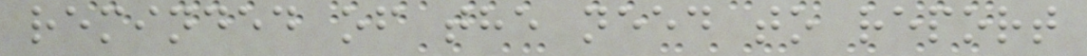reminded of the need to report
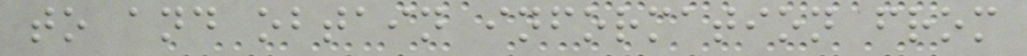to and obtain information from
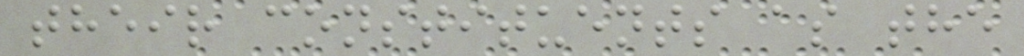their constituents as the
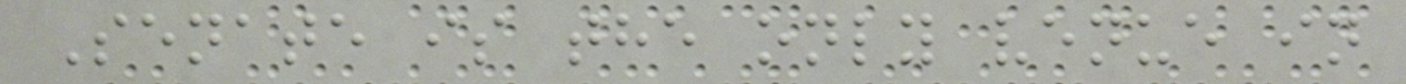Senate is the only venue in
